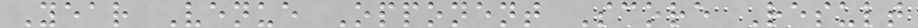Year Venue Opponent Score Result
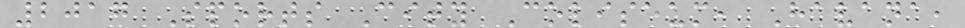2017 Sports City Coliseum, Havana,
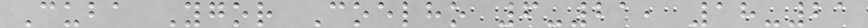Cuba Ygor Coelho 6-21, 18-21
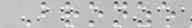Bronze
